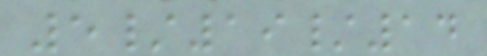5/19/14
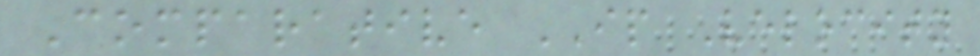Comparative IP Velocity
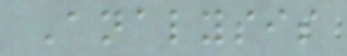Analysis
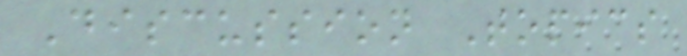Discussion Topics
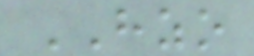HZO
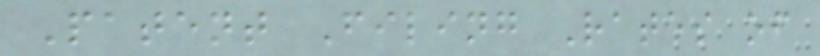Patent Filing Rates of
